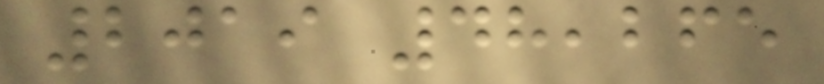2019 48,265
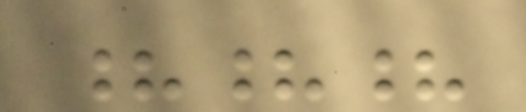???
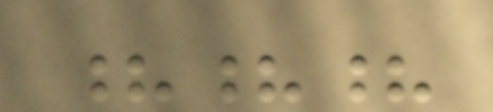???
